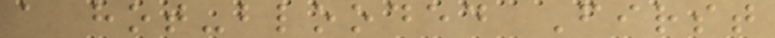a hot-blooded First
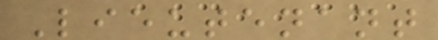Lieutenant
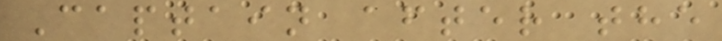Captain after the
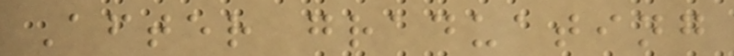After graduating
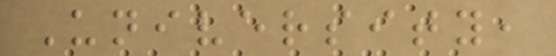University,
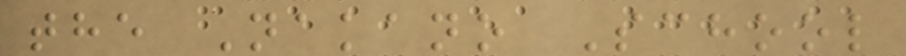the Nakano School
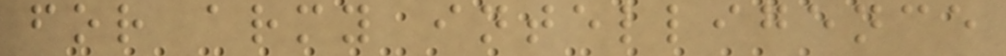for army intelligence
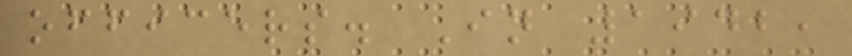officers. In 1942,
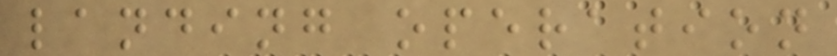landing operation
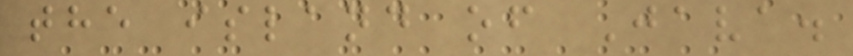the island of Java.
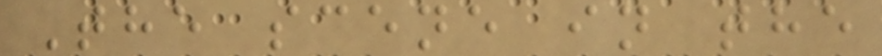The scene in the
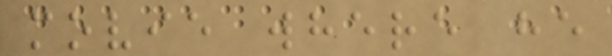movie where he
